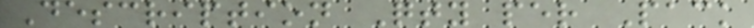Description Qty per Pack
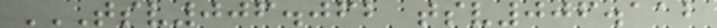TSV006.062 TSV006.112
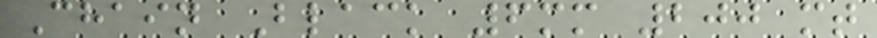Chain Black 6mm 200 mt
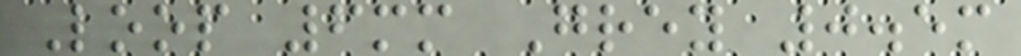Loop 6mm Grey 0.5m
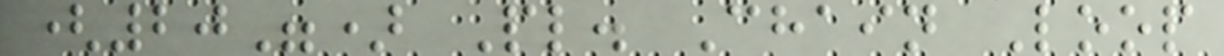(20") Pl. Chain Loop
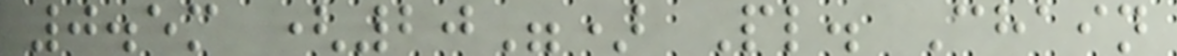0.5m (20") Pl. Chain
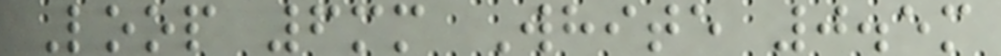Loop 6mm White 0.5m
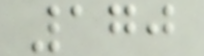170
